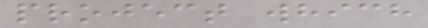project which
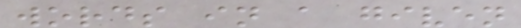words in a given
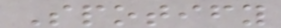Spotify
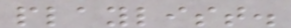playlist.
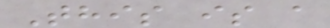This is a
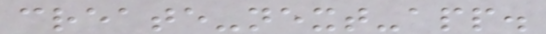create-next-app.
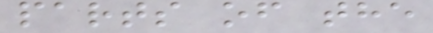parts of the
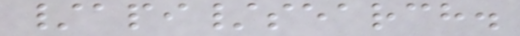/api/search.
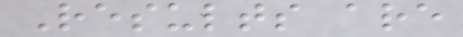Results are
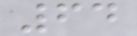64
